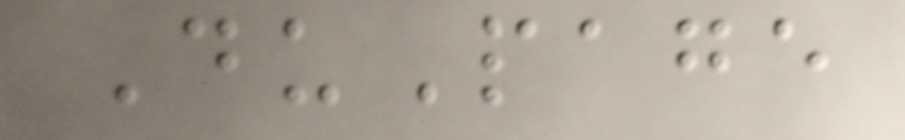DuPage
